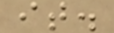it.
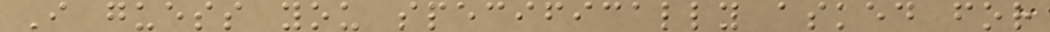I guess you specifically asked for
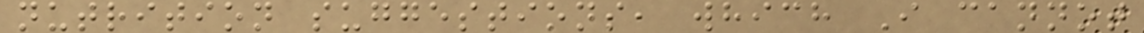nutrition suggestions, which I cannot
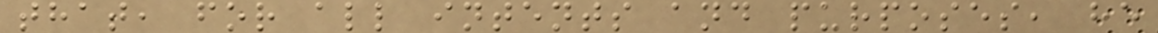that, for all intents and purposes, he
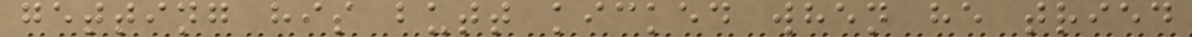getting his butt kicked when he tried
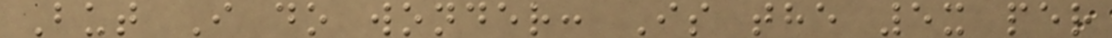But I do wonder: Is the 5x per
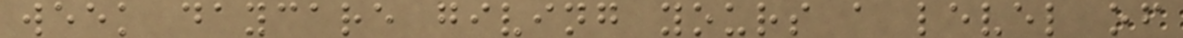week daycare giving yours a level of
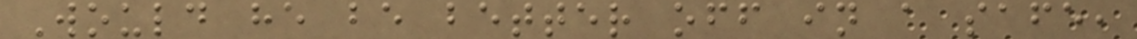Would he be better off in a safe,
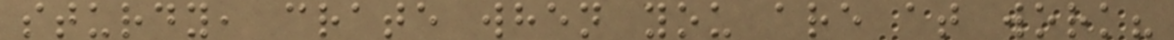sturdy, crate when you are at work?
